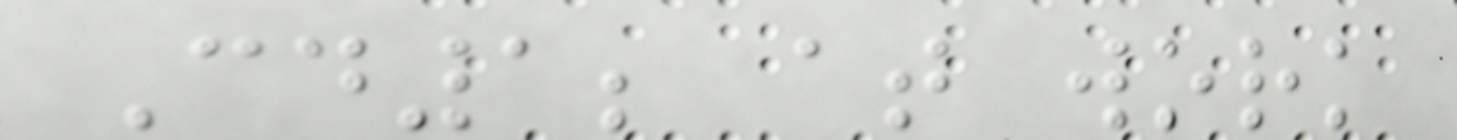Cd1; at work
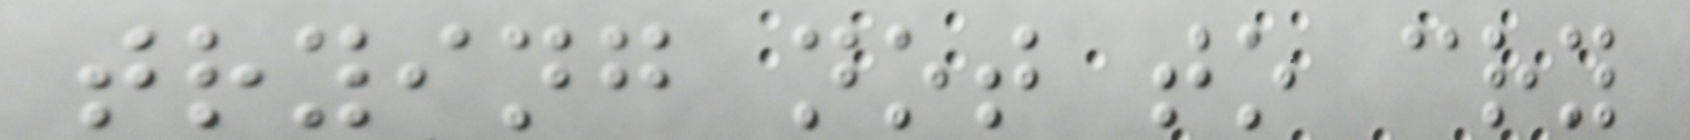trying not to cry
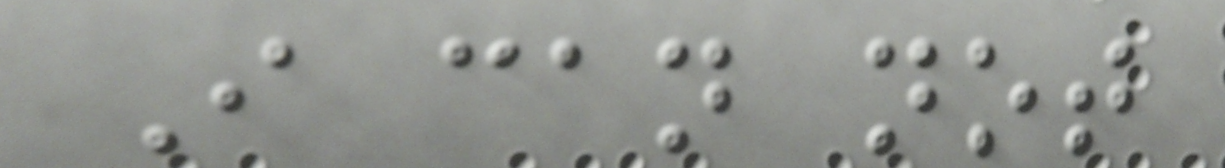I can not
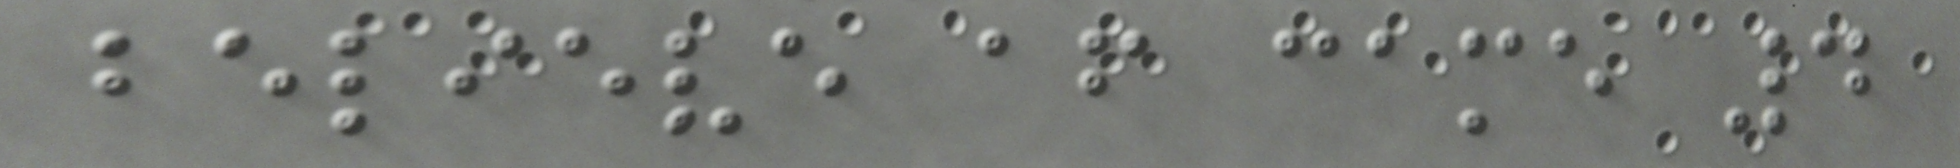believe af came 4
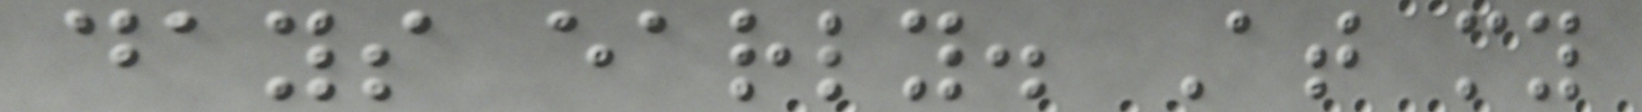days early. At my
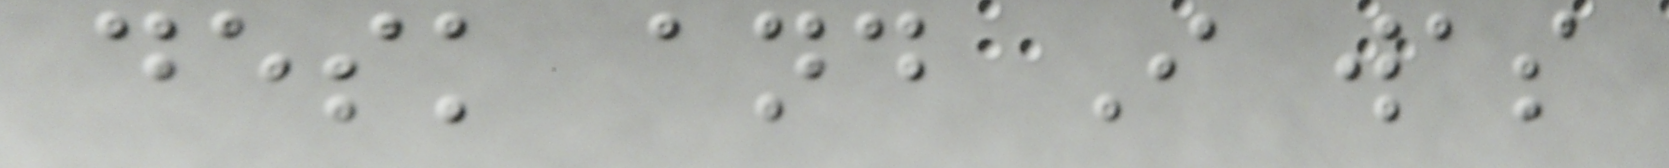desk and I was
